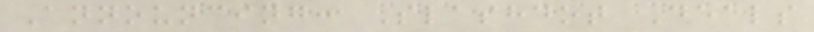Announcing: Slashdot Deals
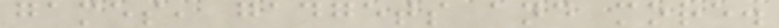games, gadgets and more.
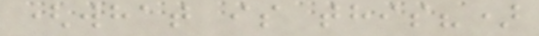(what is this?)
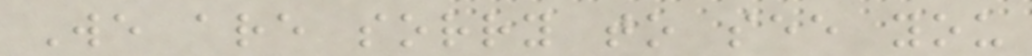We are sorry to see you
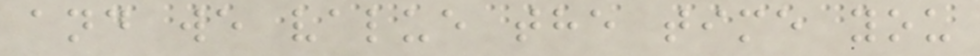and we value the time you
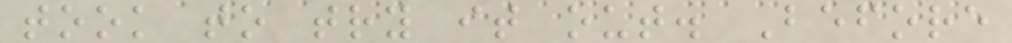took to try it out. Before
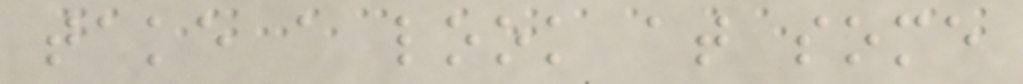take a look at some
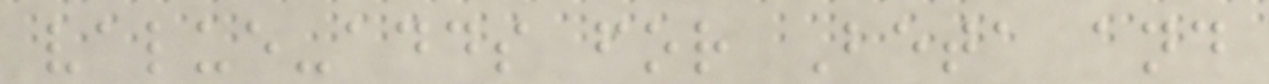value-adds for Beta and
